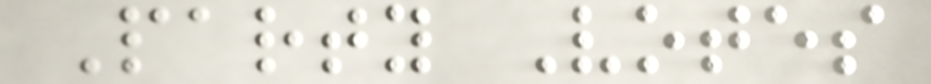Party Votes
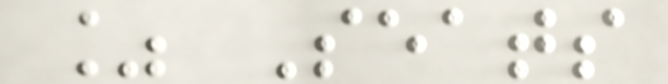% Seats
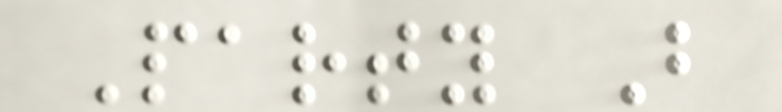Party B
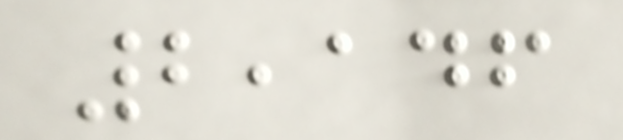2,146
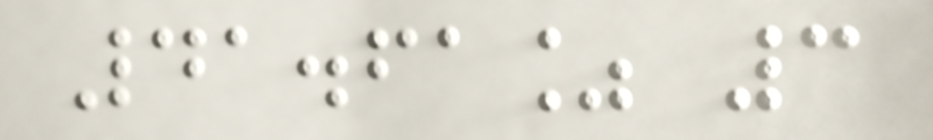41.61% 3
